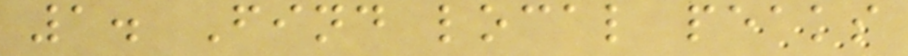1. Find local peaks
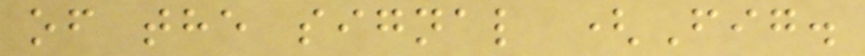of the signal (Fig.
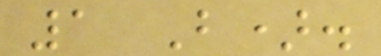1 B).
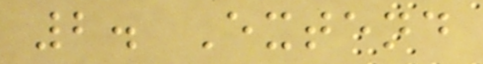2. Extend
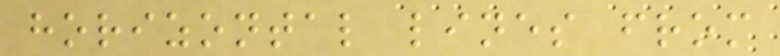horizontal lines from
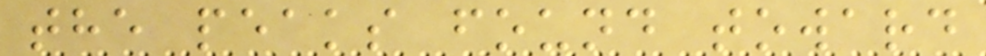the peaks found toward
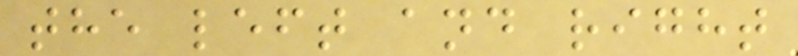the left and right
